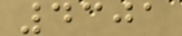4301
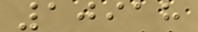10918
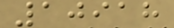10918
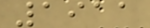1911
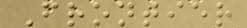Frontier
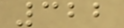322
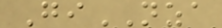GiNZA
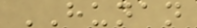HUNAN
